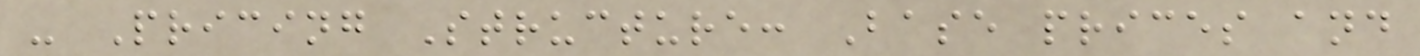- Pricing Structure: Base prices and
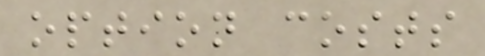option costs
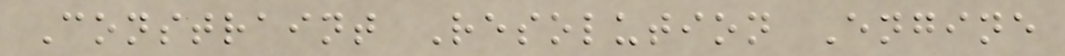Constraint Resolution Engine
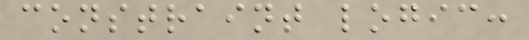constraint logic:
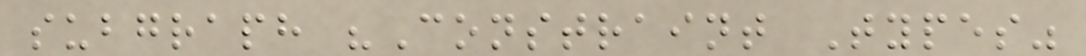subgraph "Constraint Types"
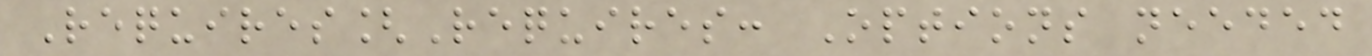Requires[Requires: Options needed
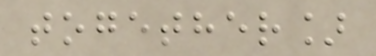together]
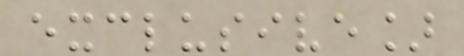exclusive]
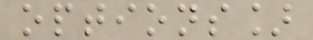options]
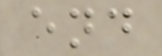end
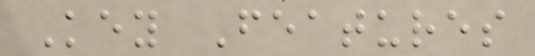Key Features
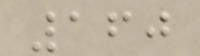160
